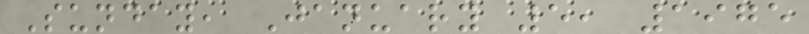Sunday, January 5, 1975
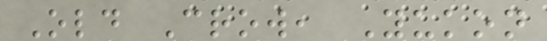Old Crow, Yukon
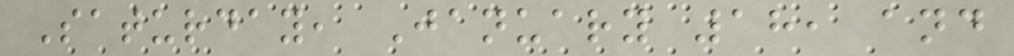Saturday, January 18, and
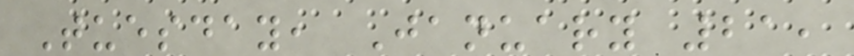Tuesday, January 21,
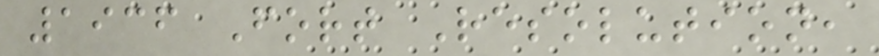1936 Fort Resolution,
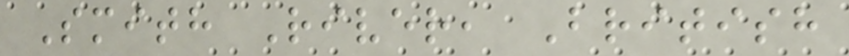Smith River, British
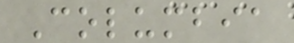Columbia
